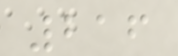216
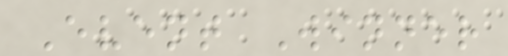Event Winner
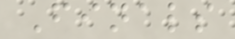Finals
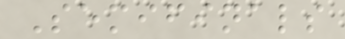Semifinals
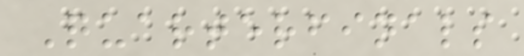Quarterfinals
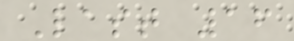Last 16
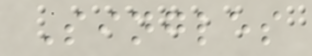Singles
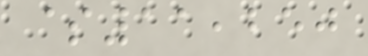$11,250
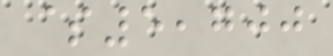$5,700
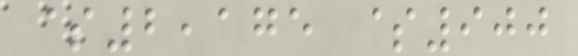$2,175 $900
